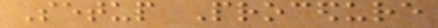Setup Procedure
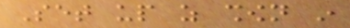Set up as shown in
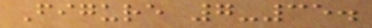Figure 7-35.
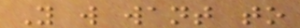You will want to
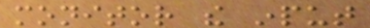monitor the input
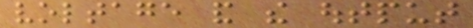voltage and the output
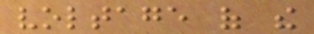voltage of the
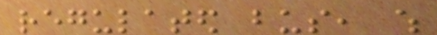regulated bus, which
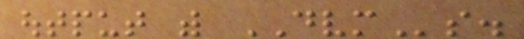output with DVMs.
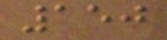150
